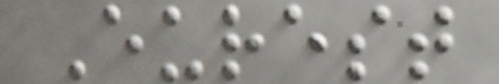Eurest
